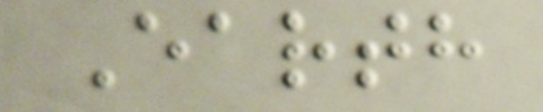Earth
